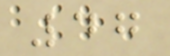47
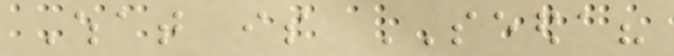What is SEEDA?
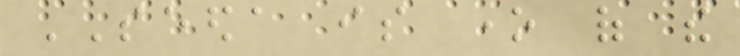SEEDA is one of the
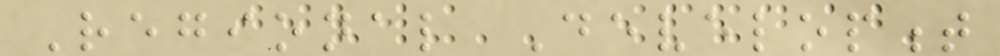Regional Development
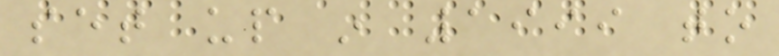set up in 1999 to
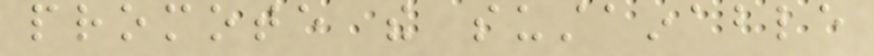promote the sustainable
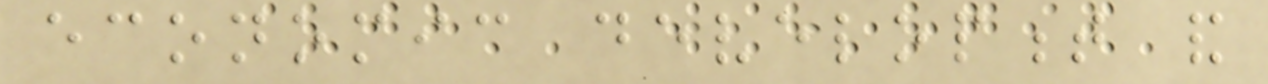economic development and
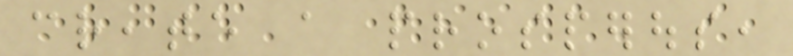create a prosperous,
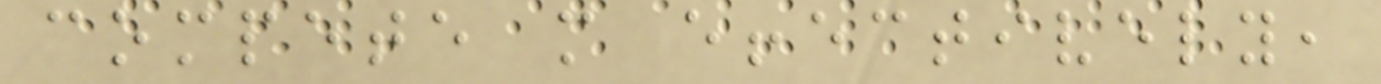compete more effectively,
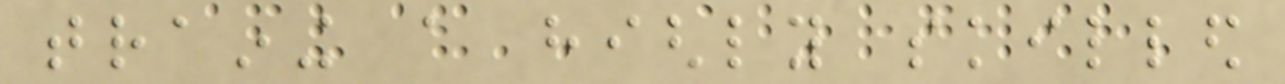training a highly skilled
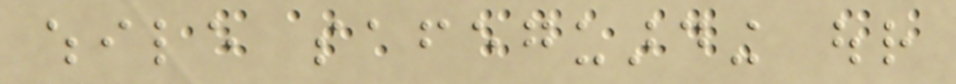while safeguarding our
